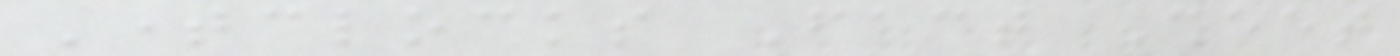Timeclocks Fact Sheet
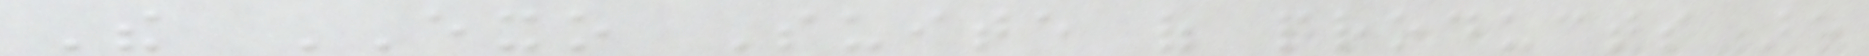The EXO Suite of products are
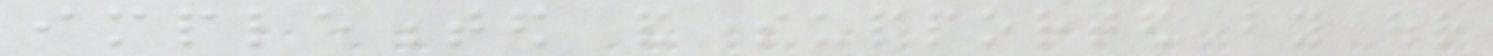implemented and supported by our
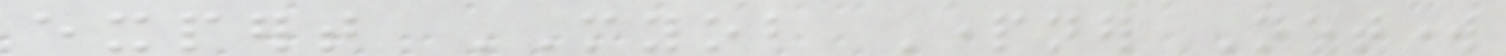expert MYOB Partner Network
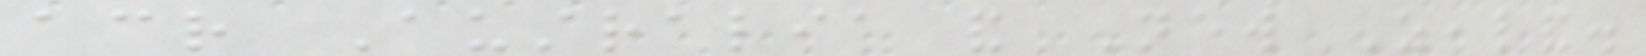across Australia and New Zealand.
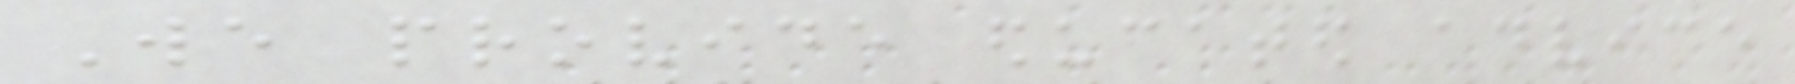We provide educated advice
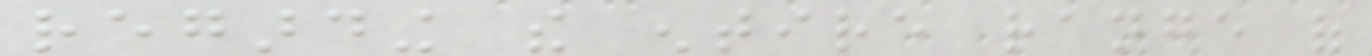regarding the entire range of
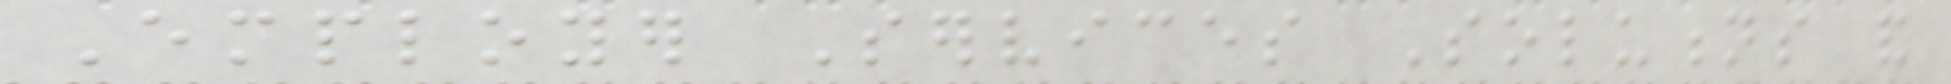Employer Services Solutions and
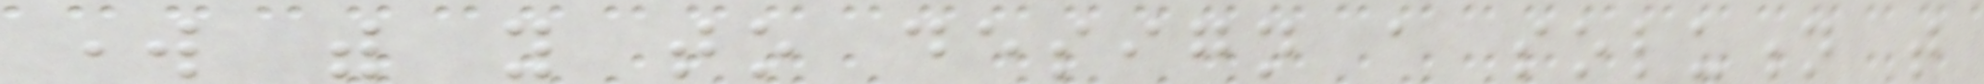work with you to design a solution that
